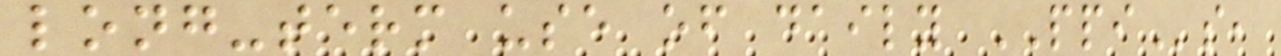long-term use of daily PPIs,
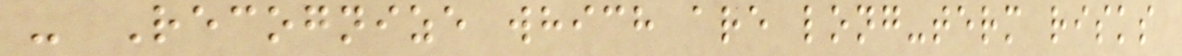- Recognize which are long-term risks
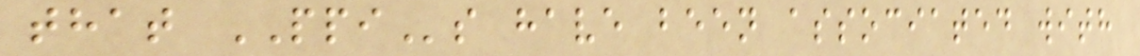that PPIs have been associated with
